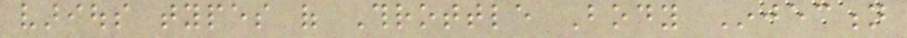various types of Throttle Body Injection
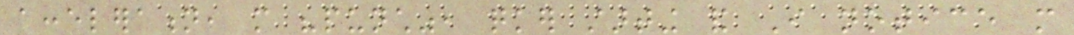acceleration, more "punch", quicker starting and I notice more
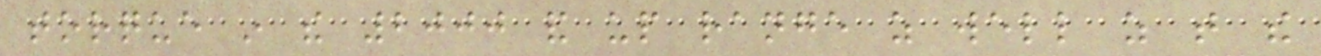torque in the 2000 and up range as well as that the
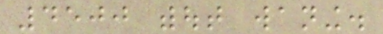4500 without waning.
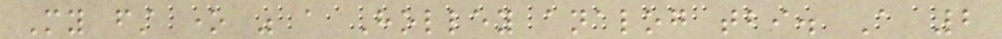My first one was a Holley analog tbi. A 2
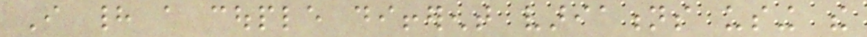I had a couple different variations using the
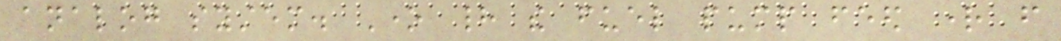analog system. One had the fuel pump feed right from
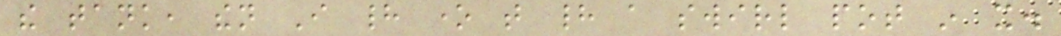the tank, then I had one that had a swirl pot in it.
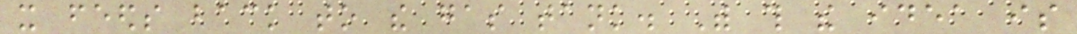it feeds back to the gas tank. With this the idea is
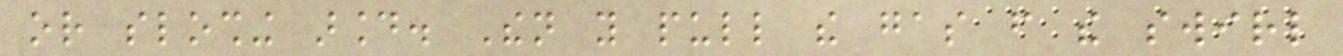or sloshing around. Then you pull the gas from the swirl
